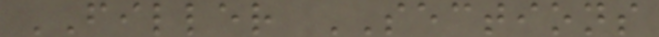FILLER SECTIONS
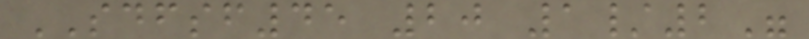SDFSF45 20 1/2"
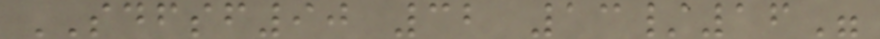SDFSF90 32 13/16"
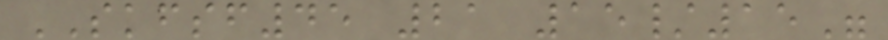SKFSF45 21 15/15"
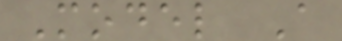Model A
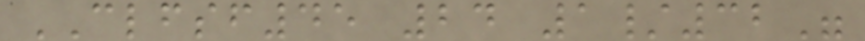CLFSF45 24 1/32"
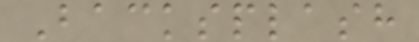Backsplash
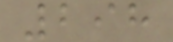298
